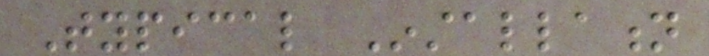Typical Installation
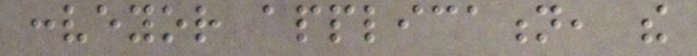conveyor application, the
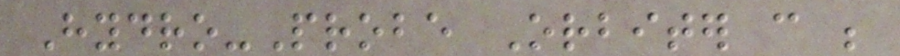Hydro-Probe Orbiter can be
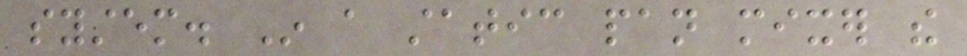system. In a static pan mixer the
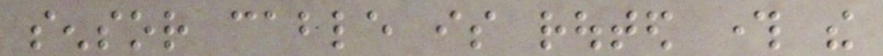sensor cable is routed through the
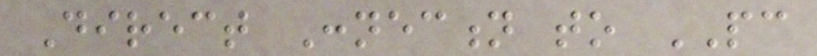Direct Connection to PC
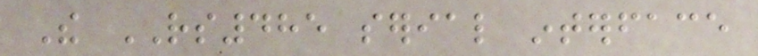The RS485 serial interface
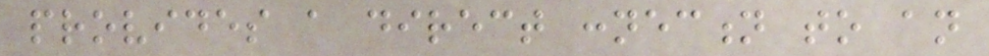provides a direct connection to an
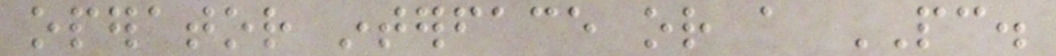operator interface or a PC.
